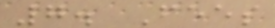7. Fees
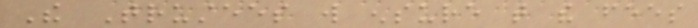The Trustees will ensure that the fees
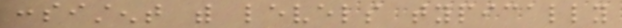consistent with levels typically
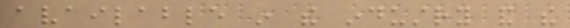available in the industry and the
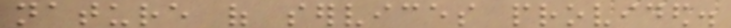nature of services provided.
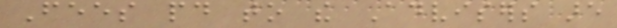Fees paid to the Advisers are
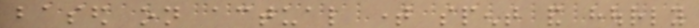based on actual time spent and hourly
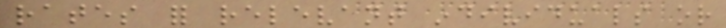rates for relevant individuals or
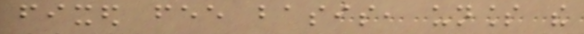fixed fee basis, unless the
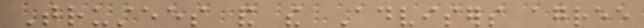Trustees and the Advisers agree
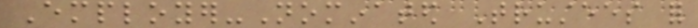Employer-Nominated Trustees for
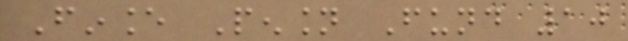Finance Pension Fund 10
